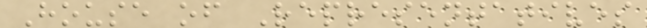House of Representatives
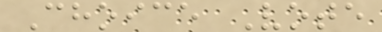Choice Vote
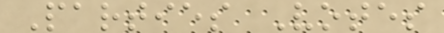Parties Votes
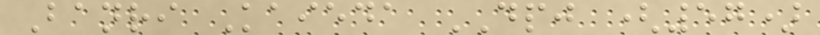Banri Kaieda DPJ (57)
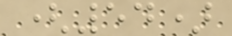(54)
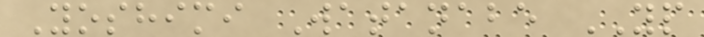Yoshimi Watanabe YP
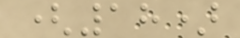(18)
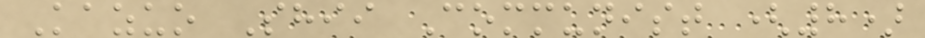Kazuo Shii Communist (8)
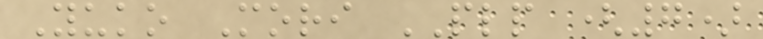Yuko Mori PLP (7)
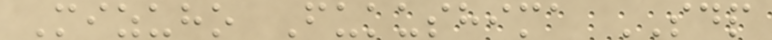Mizuho Fukushima SDP
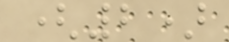(2)
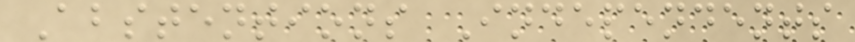Abstentions Independents
